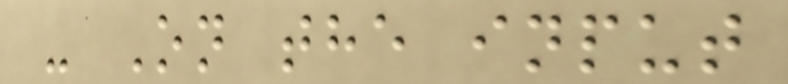- On the input
